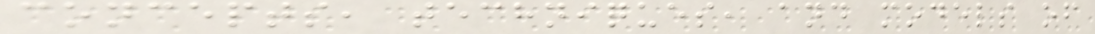concepts, techniques, and models of
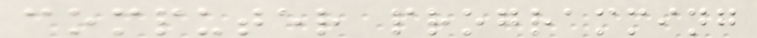computer programming
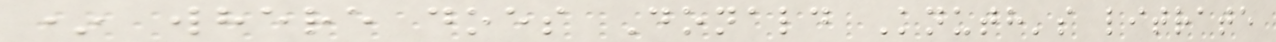* where does Donald Knuth's litrate
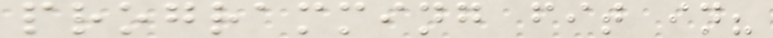programming fit in?
